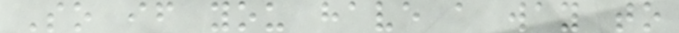So if you have a way to
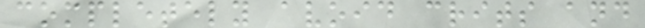completely avoid crits and
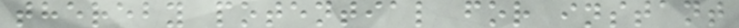thereby potential for instant
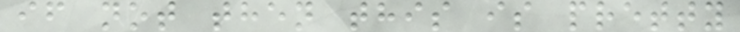if not then this is pretty
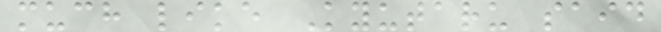much like Kyutaru said
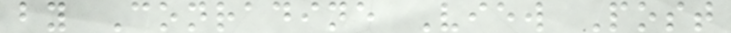by Conradine View Post
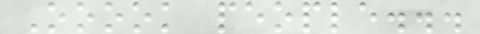Ooook people...
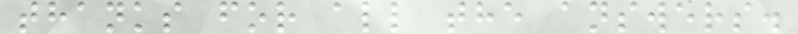thanks for all the answers.
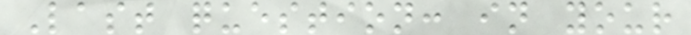Last question: in your
